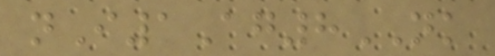nI1Ag8NK
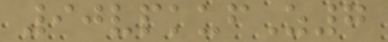90vpkufZ7
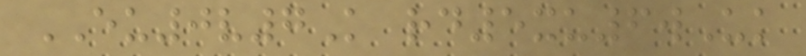EU0v7K rd5xu6wUk
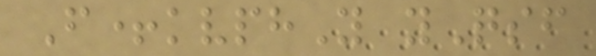F+kvphY yQsf
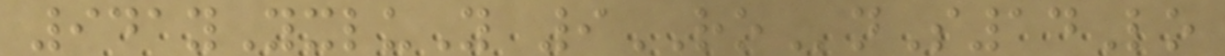941yYxluY 9ROnS14Lo
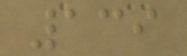139
